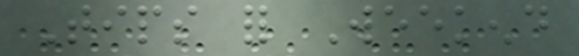Tips for Weekend
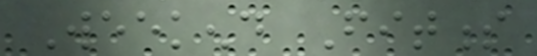Weekend Fitness
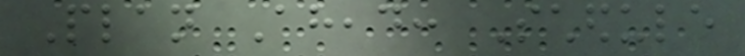Plan Ahead: Schedule
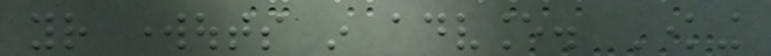your workouts in advance. Knowing
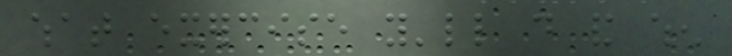what exercise you'll do and when
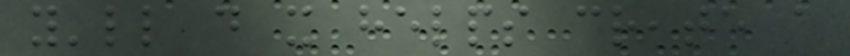you'll do it helps create a
